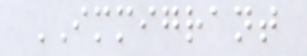IMMIGRANT
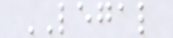LEGAL
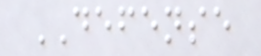DEFENSE
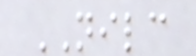NILC
